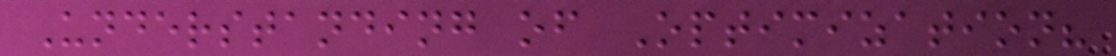Understanding of Optimization?
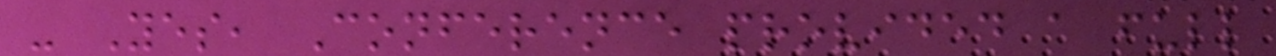- Yes, Conference provided a full
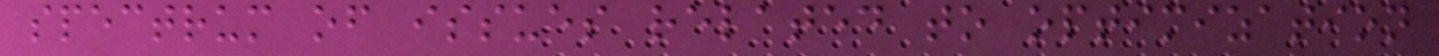spectrum of issues related to optimization
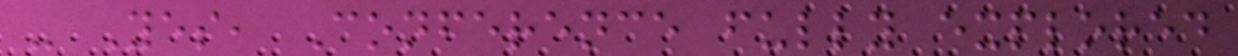- Yes, Conference fully explored
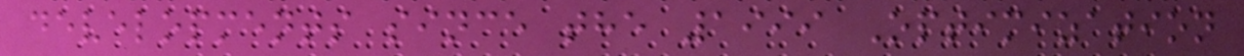developments since the 1999 Optimization
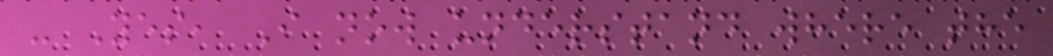- Yes, I now understand where the
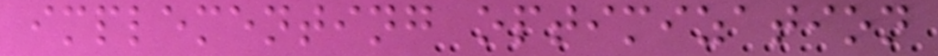implementing optimization
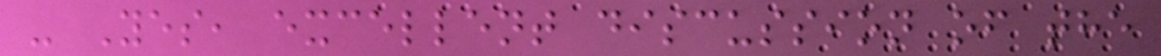- Yes, excellent discussion of the
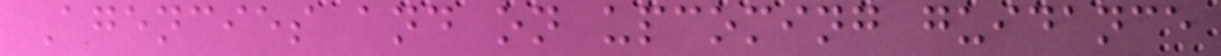Agencies and on upcoming guidance
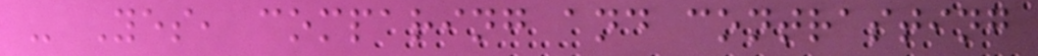- Yes, comparing and contrasting
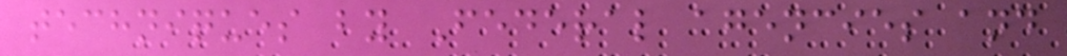techniques by Federal agencies and
